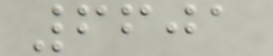6601
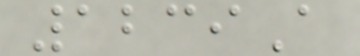1239A
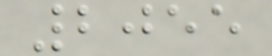2055
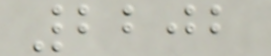2202
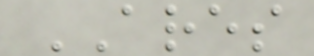ARES
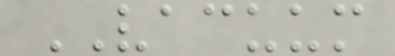VACUUM
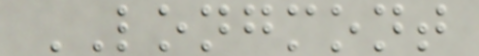LONGMONT
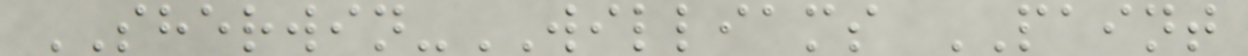SHERWIN-WILLIAMS PAINT
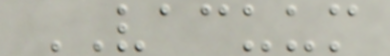VACUUM
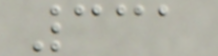331
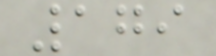179
